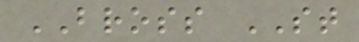BROSS ST
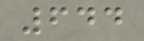644
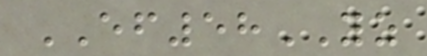EF58YZ
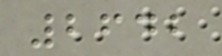2642
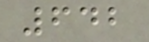642
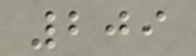209
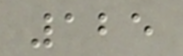125
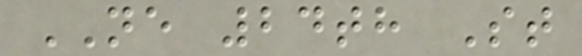NE 24th St
